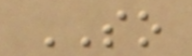SO
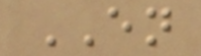EN
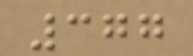377
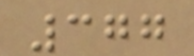377
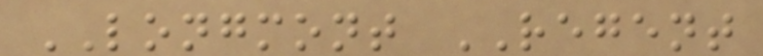LONGMONT REGENT
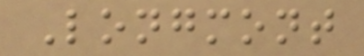Longmont
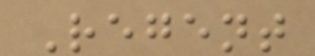Regent
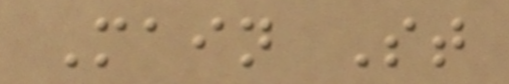Main St
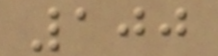100
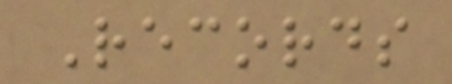Records
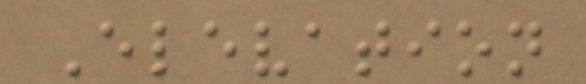Elevation
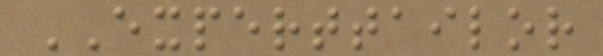EXPERTTAILOR
